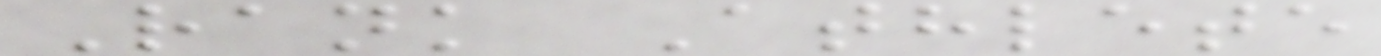Rank Athlete
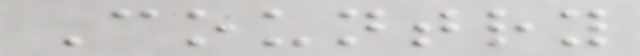Country
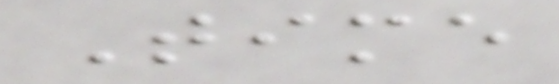Time
